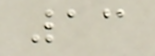13
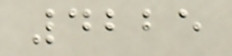4225
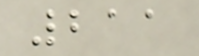211
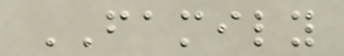FAMILY
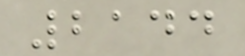2144
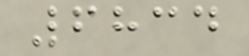6834
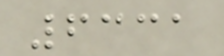6331
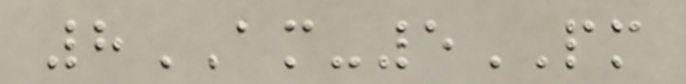8AM-5PM
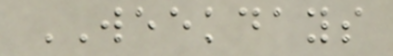WEEKDAYS
